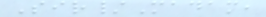Sir/Madam,
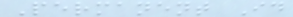Permanent Id
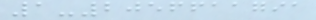1-2056611791
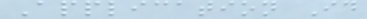Application Id
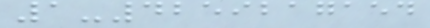1-4259217154
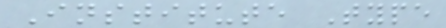Institute Type
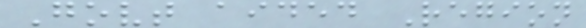Govt aided Region
